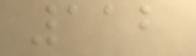112
